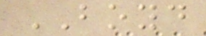BOYD
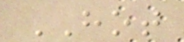HOT
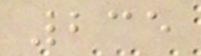235
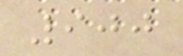900
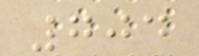704
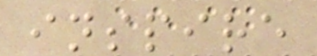inspire
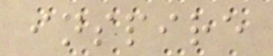inspire
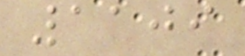1109
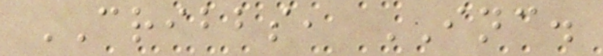CRIBBS, INC.
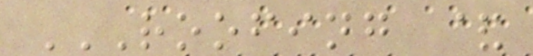ROOFING &
